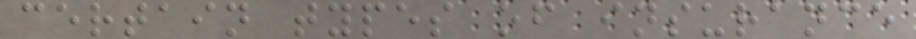certain types of insurance
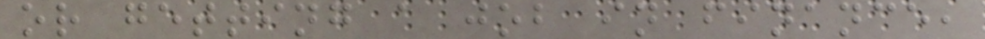or getting a job in finance,
